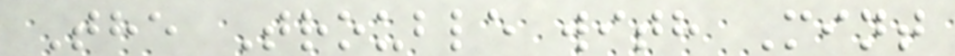The Trouble with Mint
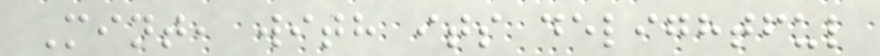Mint, with its delightful
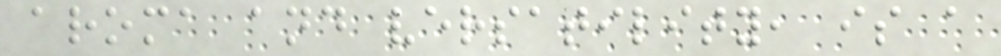aroma and versatility, is a
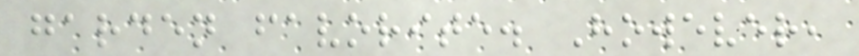garden favorite. However,
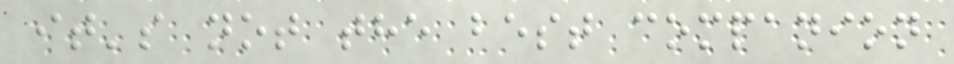it's not the best companion
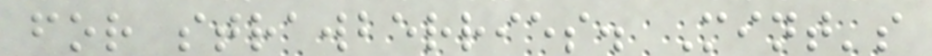for strawberries. Mint's
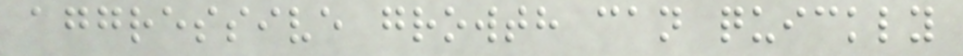aggressive growth can quickly
